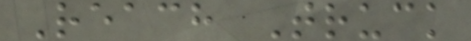Reach Truck
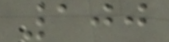100
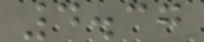4.37
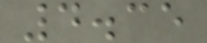4.35
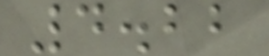4.22
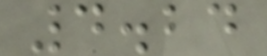4.24
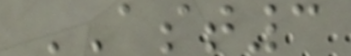AST3
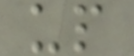up
